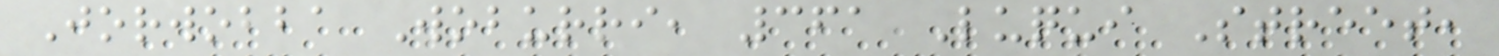Jorwobba Woburri, 361 Luqui Street,
